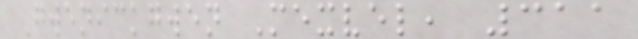Gwenickgwen Mexvel, 311
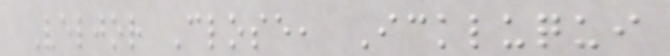Veljor Close, Ickluqui
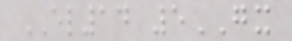EL14 5GX
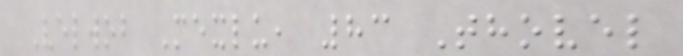Velwob Mexlu, 83 Thovel
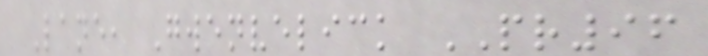Lane, Gwenvelick PR96
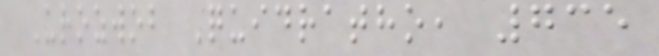Urozwob Quidratho, 735
